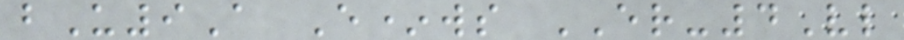bU9A E*ws ER-4Vl
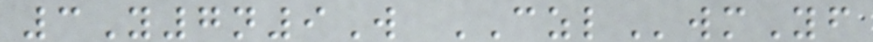3Y7n9W CZLwmYf
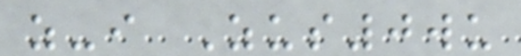z-i Zus0wu
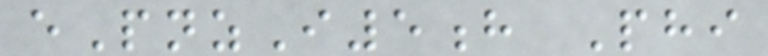ePnzI5h Phi
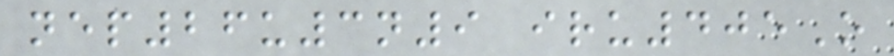nep26u3n9 iru405O
